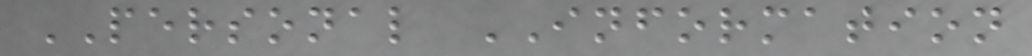PERSONAL INFORMATION
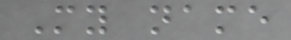My name
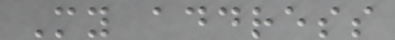My address
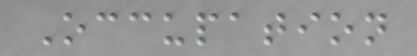Occupation
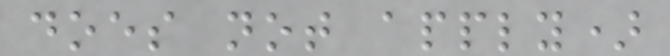does not apply)
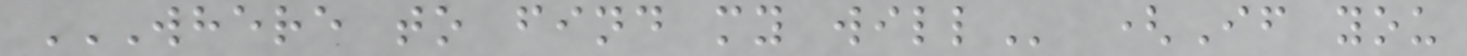WHERE TO FIND MY WILL (If you
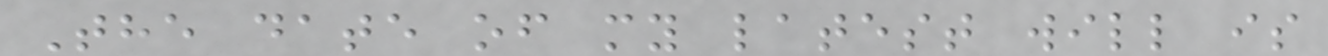The date of my latest will is
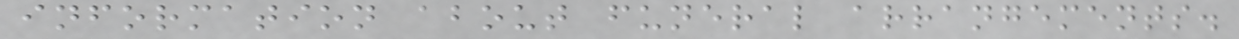information about funeral arrangements.
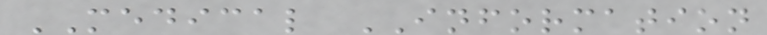MEDICAL INFORMATION
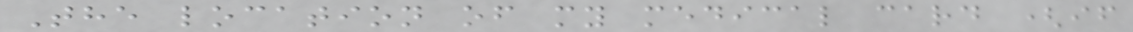The location of my medical card (if
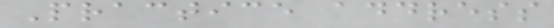Practice address
